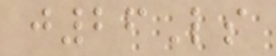j26Ls
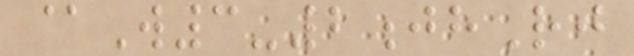@W3-2jhRj
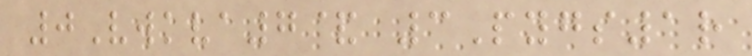0Vwkva7& 3Pygs1r
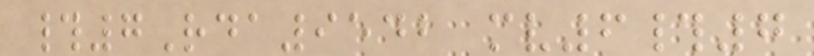#7Rda9542 mv6#7
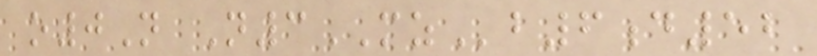o0N N3MZb6d52
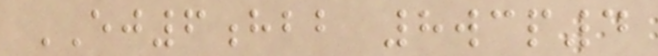EJ6hbb 8wcp4
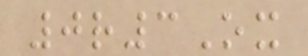0r3Ox
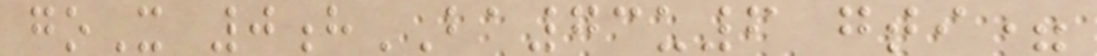goX 0hBA73u6 gti=
